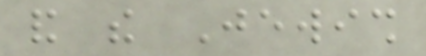and the Jewish
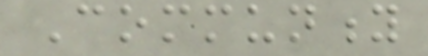Community
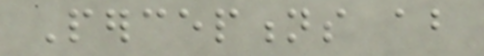Perceptions about
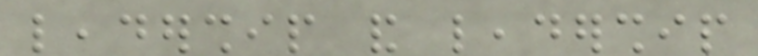leadership and leadership
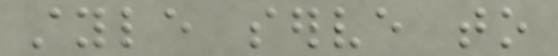style serve to
